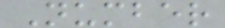Number
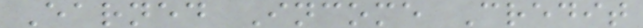Earned Income Credit
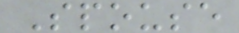Spouse
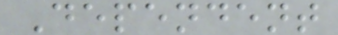Dependent
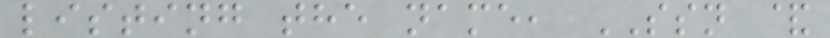listing the name, SSN &
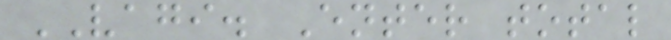VAGI. Enter total
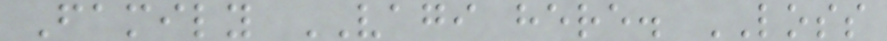Family VAGI here. LOSS
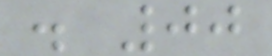. 00
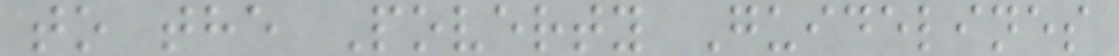to the Poverty Guidelines
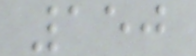150
